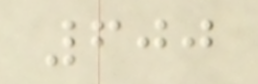600
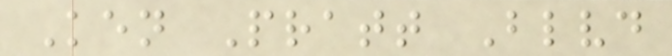Ken Pratt Blvd
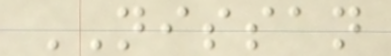NISSAN
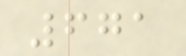671
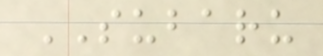SUBARU
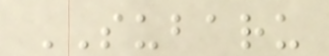SUBARU
